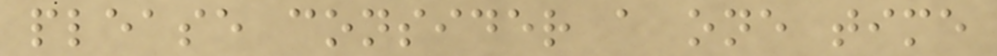please consider a one time
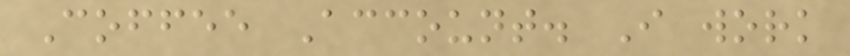Coffee Account. I work
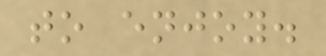to enjoy.
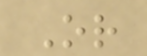Or
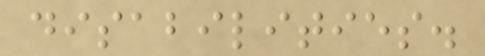disabilities.
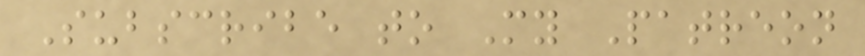Subscribe to My Patreon
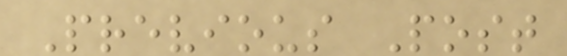Previous Post
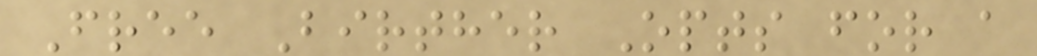Free Birther Opts for a
